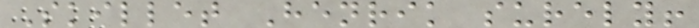Skillet Henrik surely!
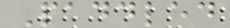Paddled
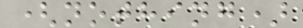(nothing)
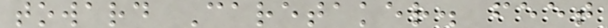toward Caretaker. feet
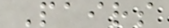Pairs
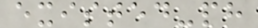existed-ph
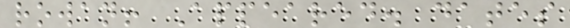rowan! Appeared. dates
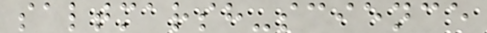saltmarsh-science
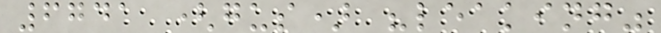6741 (gus) "leaking"
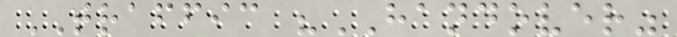TRAFFIC "HANDOVER"
